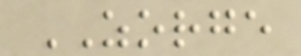ZORGE
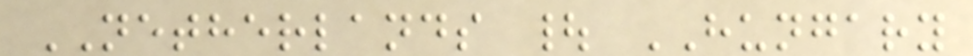NETHERLANDS | HUNGARY
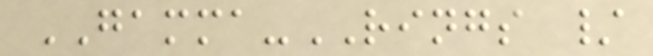GAMMA-RINGS /
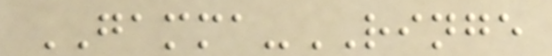GAMMA-RINGE
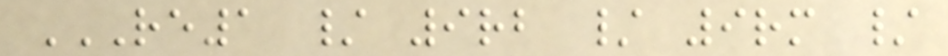RE1 / 9RB / 9RM /
